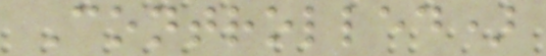Controlled)
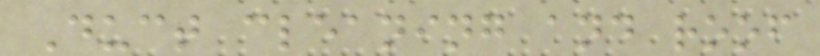Duct cleaning and roof
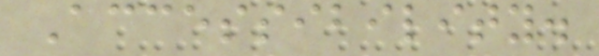Accessibility.
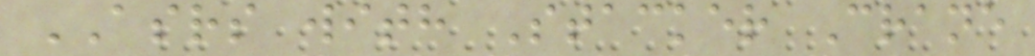ASRS with Stacker Crane
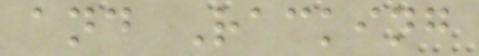and Racking
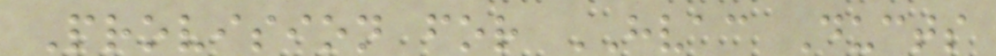Provision for HVAC Ducts
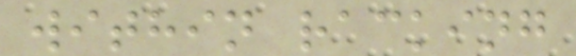within racking
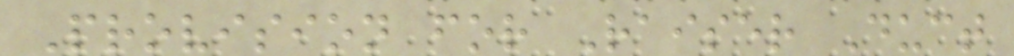Provision for Raiser Duct
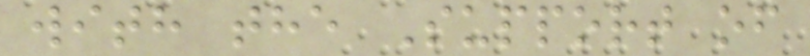with the Support of
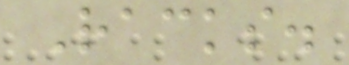Racks.
